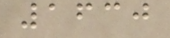1630
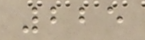225
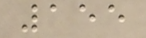155
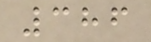386
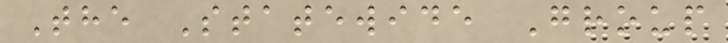The Statewide Group
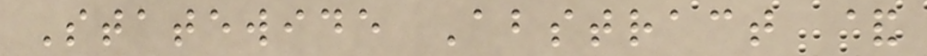Statewide Abstract &
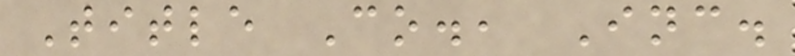Title Co., Inc.
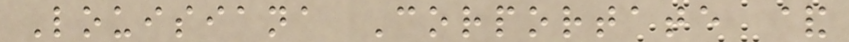Louisiana Corportate &
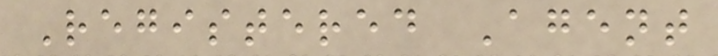Registered Agent
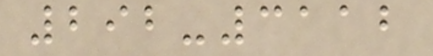292-3112
